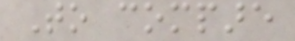To compare
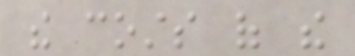the costs of the
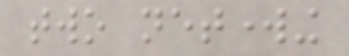two networking
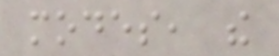modes, the
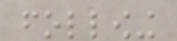following
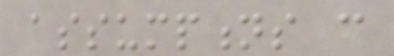assumptions can
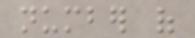number of
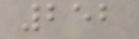252
